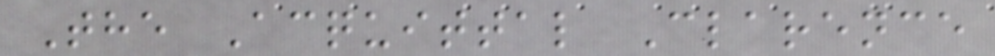The Acquittal Clarence
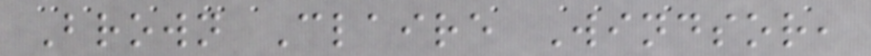Brown Claire Windsor,
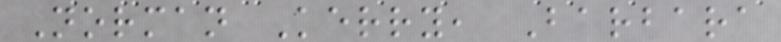Norman Kerry, Barbara
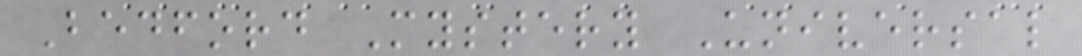Bedford Mystery Universal
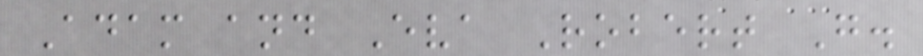Adam and Eva Robert G.
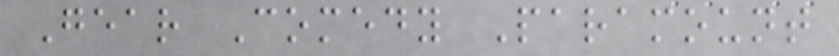Gear Comedy Paramount
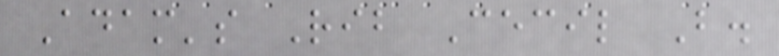Adam's Rib Cecil B.
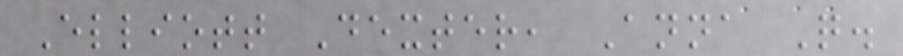Elliott Dexter, Anna Q.
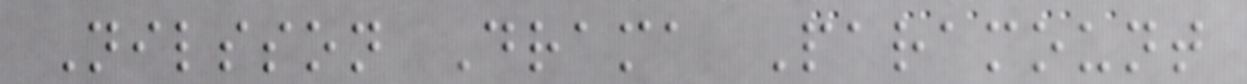Nilsson Drama Paramount
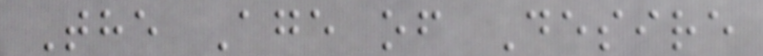The Age of Desire
